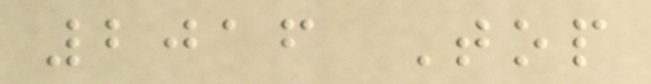2016 Top
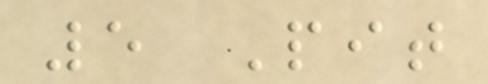5 Pit
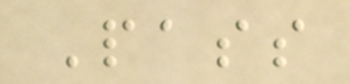Pass
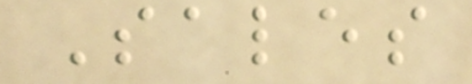Sales
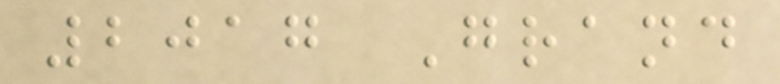2017 Grand
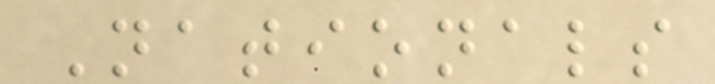Nationals
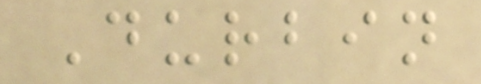Durbin
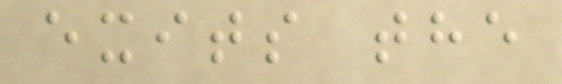exits the
